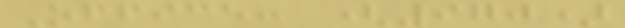Office: (970)
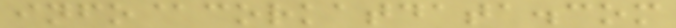info@corkatdata.com
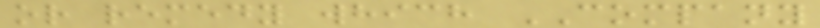or remedy which COMPANY
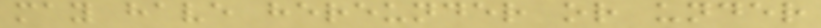may have hereunder or under
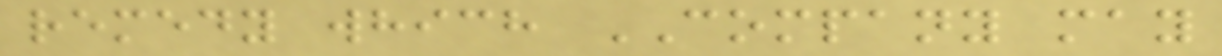remedy which COMPANY may
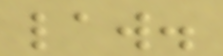law.
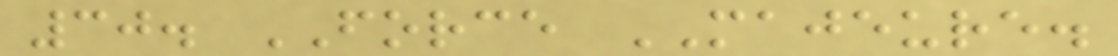30. FORCE MAJEURE.
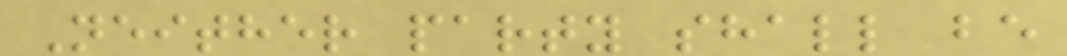Neither party shall be
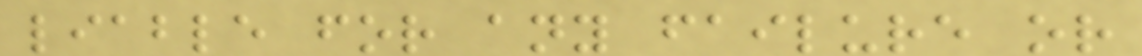liable for any failure or
